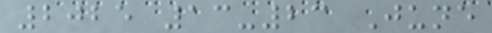2025 13-23 June
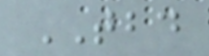TBD
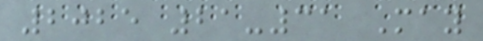2025 21-31 May
